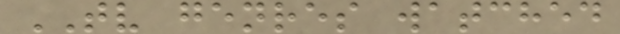TV genres watched
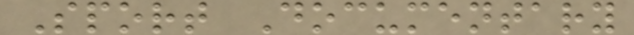Sport Documentary
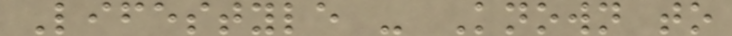Lifestyle - Known to
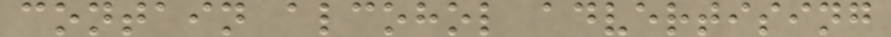contain alcohol advertising
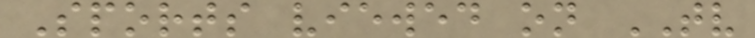Sports viewed on TV
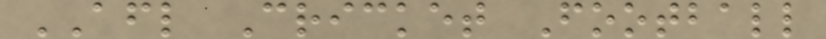AFL Cricket Football
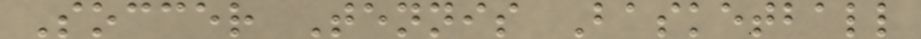Soccer Tennis Basketball
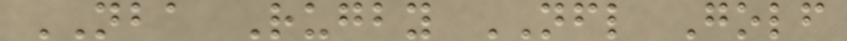NBA Rugby NFL Golf
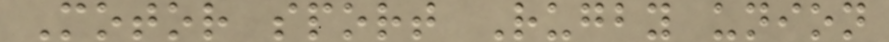Motor sport Rugby union
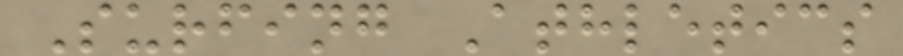Surfing Athletics
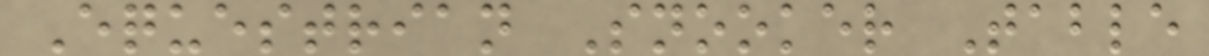Equestrian Snooker Table
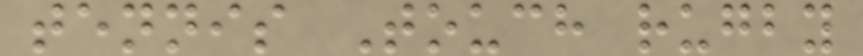tennis Touch rugby
